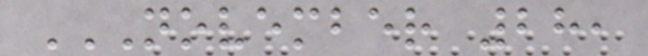NOVEMBER 28,
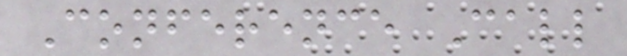Conference Call
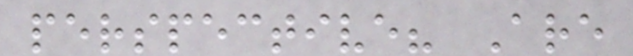perspective? Are
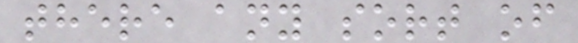there any sort of
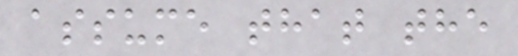assume that the
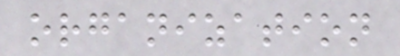organization
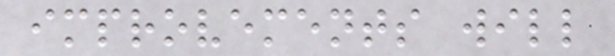improvements will
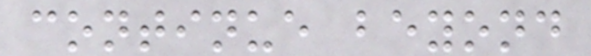continue beyond
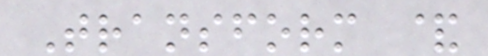Transform &
